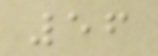56
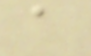a
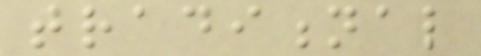traditional
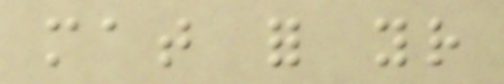mat for your
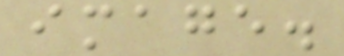image.
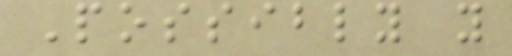Possibly you
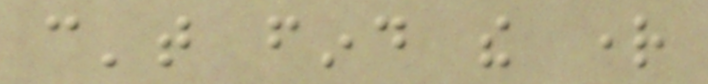can't find the right
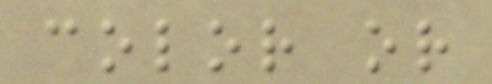color or
